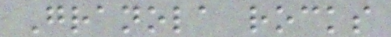Granola rocks
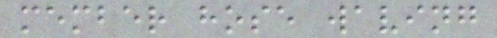member hose waving
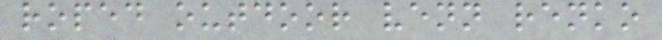roped outdoor venn renko
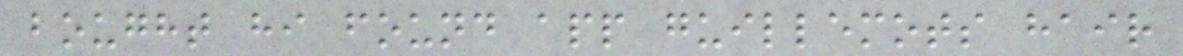bought hi found app guillemots hair
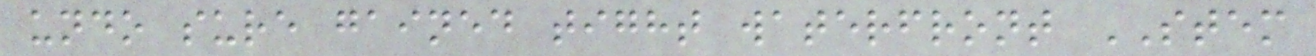undo sure gained tight waterfront STEM
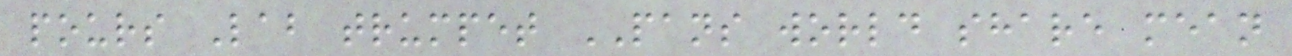pours Lab trumpet PANS world share mean
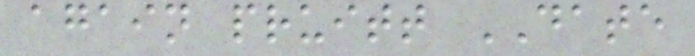again pruitt DATE
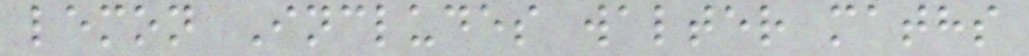lemon Includes walter maths
